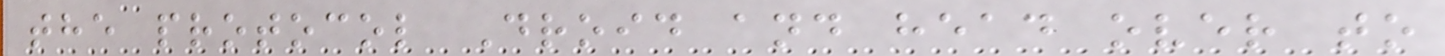the protocol Droid and head over to
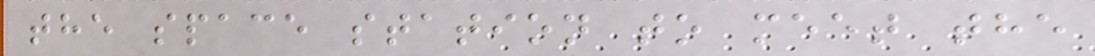the space station to meet the
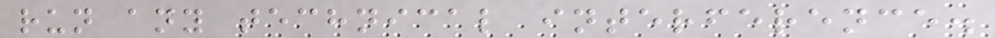run any technical interference.
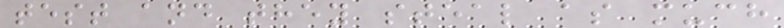test and they steal as much
